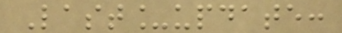Last_update:
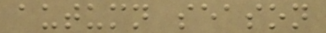autumn season
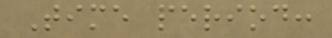Time period:
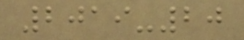2019-20
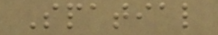Spatial
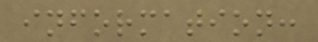information:
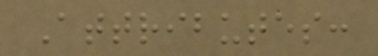Attributes:
